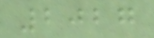2027
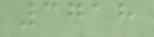3718
